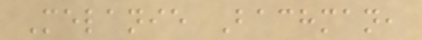Melanie Bachman,
